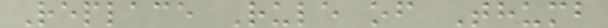Replace Rule of Thumb
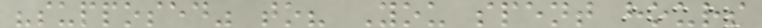"supposed" to? You spent hours
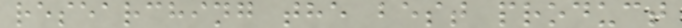researching the best product
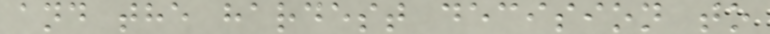and the hardest decision to
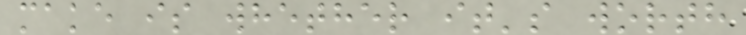make is whether it's worth
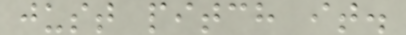just pitch it.
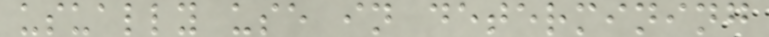usually use in determining
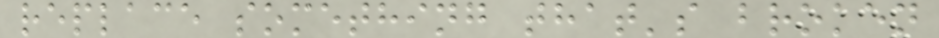replace something that's broken
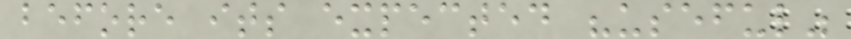before its expected "useful"
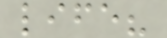life?
